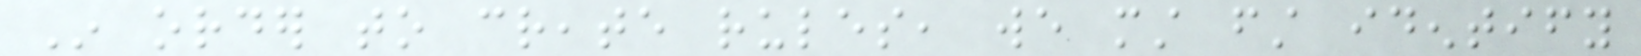In order to create rules, we must first identify
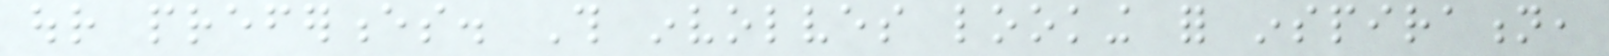our preferences. This involves looking for inspiration,
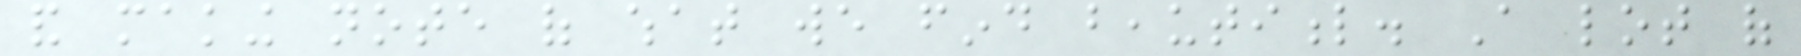and making note of what we find beautiful. A lot of
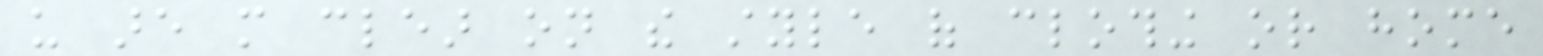us are more clear on the style of clothing or home
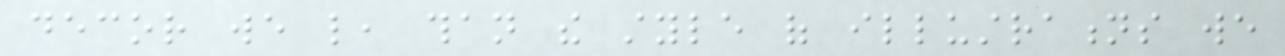decor we like, than the style of illustrations we
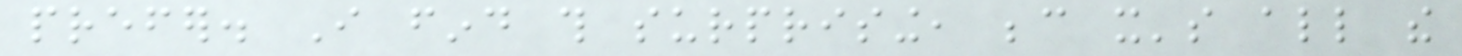prefer. I find this surprising, because it's all the
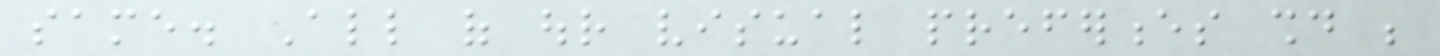same. All of our visual preferences should be
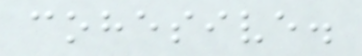cohesive.
